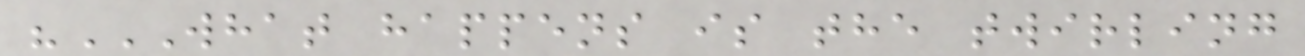"WHAT HAPPENS IS THE TWIRLING
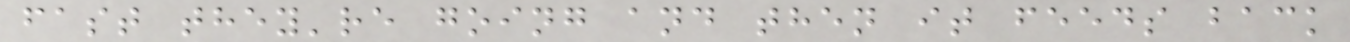fast they're going and then it feeds back
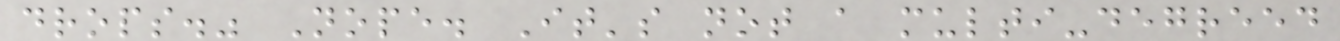drops." Nope. It's not a multi-degreed
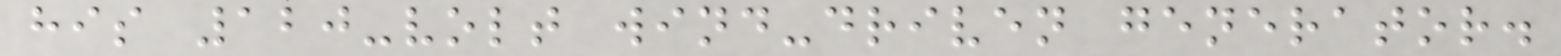his 120-volt wind-driven generator.
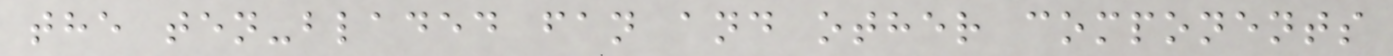the ten-bladed fan and other components
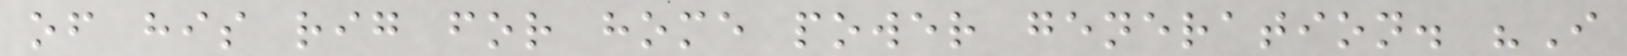of his rig for home power generation. "I
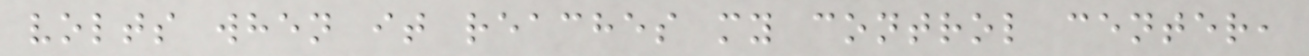volts when it reaches my control center,
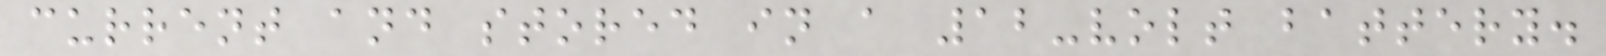current and stored in a 12-volt battery.
